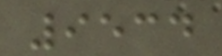9534
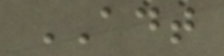ADT
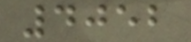4052
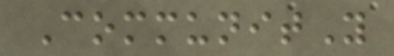CommunitY
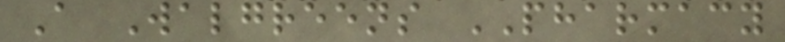A Walgreens PHARMACY
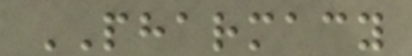PHARMACY
